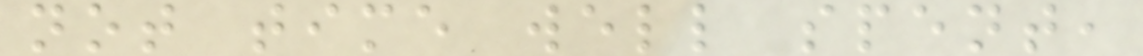not time well spent,
